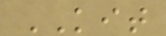KIT
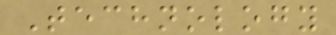Technology
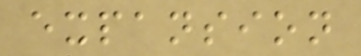expansion
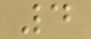4
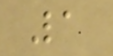1
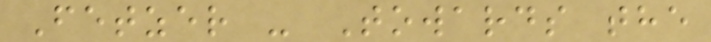Fetzer - Towards the
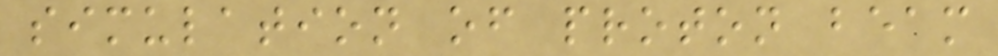simulation of proton beam
